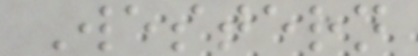Western
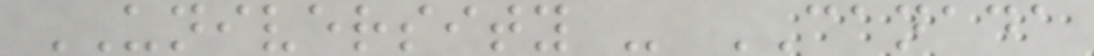UNIVERSITY - CANADA
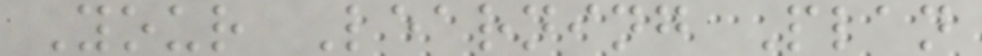Your Learning Plan
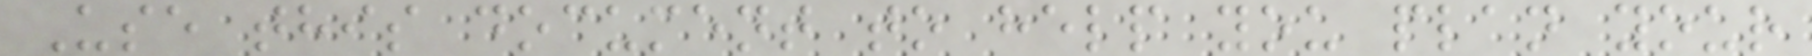Use this document to help you plan your
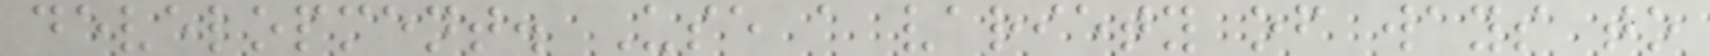development. Use a variety of ways to
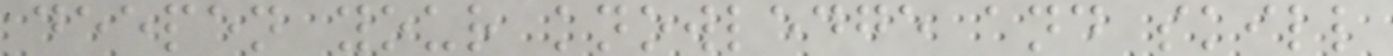deepen your knowledge and skill
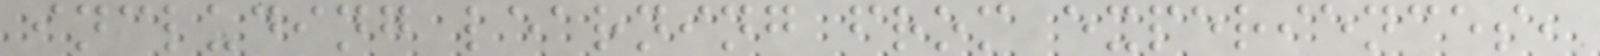including learning from experiences,
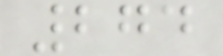274
